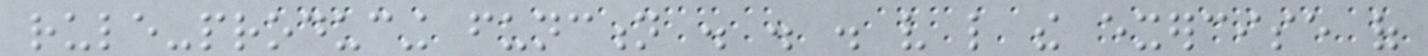rule-producing function . . . very like the exercise of
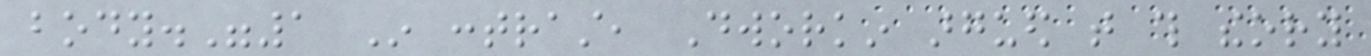body."1 In contrast, Dworkin argued that this theory
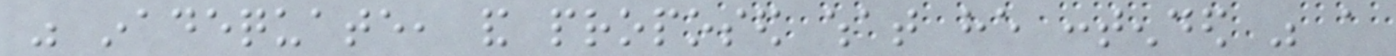was inadequate, and proposed what he contended was a
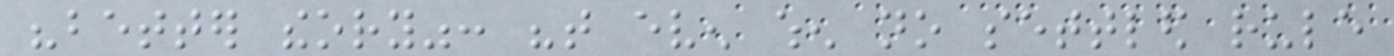"better theory": "that even when no settled rule
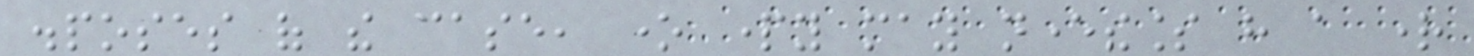disposes of the case, one party may nevertheless have a right
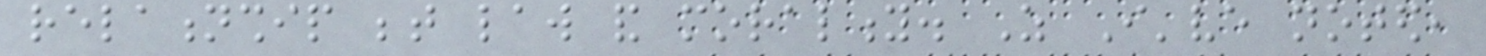relationship between law and morality. As I've noted,
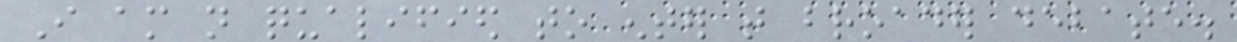I am not qualified to enter that broader debate.
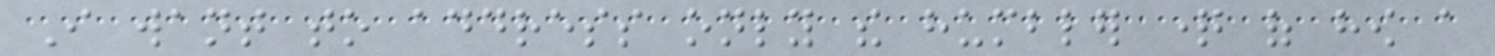I want to address only the humbler question of how a
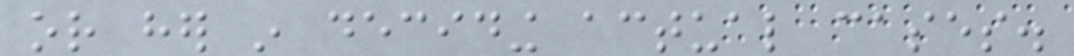or her in deciding actual cases.
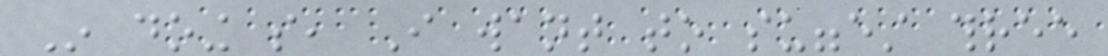In doing so, I want to suggest three
